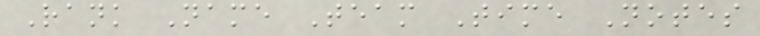Rank Name Team Time Notes
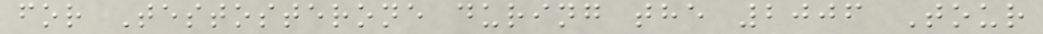for Testosterone during the 2006 Tour
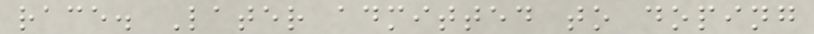race. Later admitted to doping
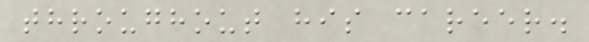throughout his career.
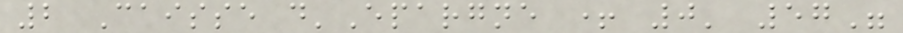2 Caisse d'Epargne + 0' 57"
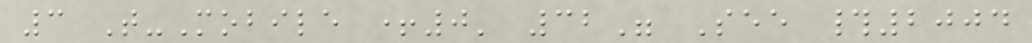3 T-Mobile +0' 32" See #2004
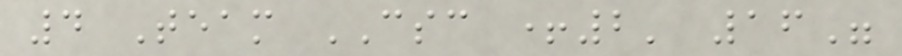4 Team CSC +2' 16"
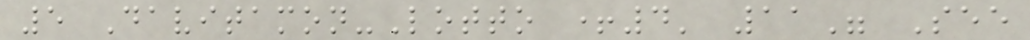5 Davitamon-Lotto +4' 11" See
